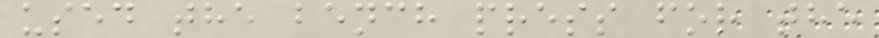used the bench press for the
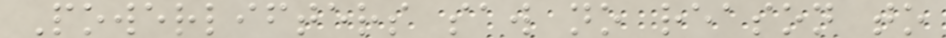Powerlifters saw no reason to
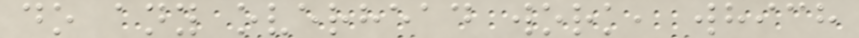do any overhead work, which
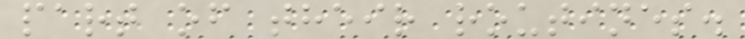part of their routines.
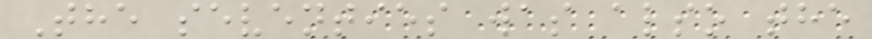The seventies was also the
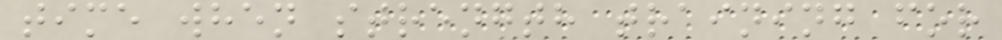time when strength training for
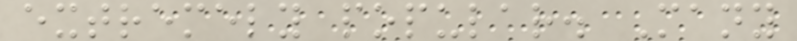extremely popular. Many
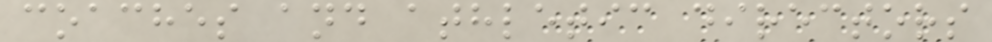coaches and athletic directors
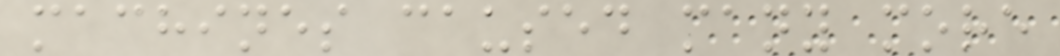machines caused many more
